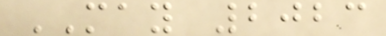MAY 2023
